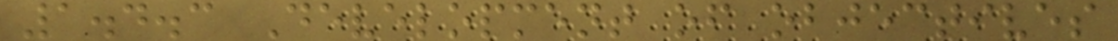1.4.3 Development of objectives
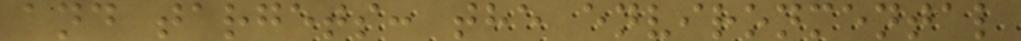and targets: the environmental
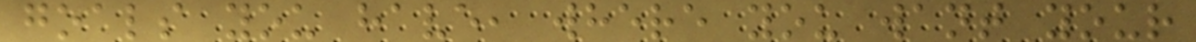goals you have, where you want your
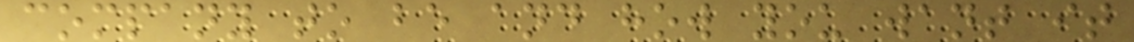company to be and how you want it
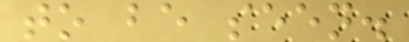to be seen.
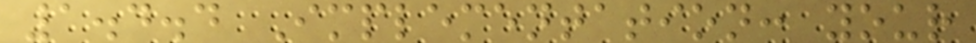1.4.4 Implementation: your
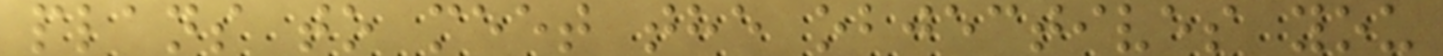plans to meet the objectives you
